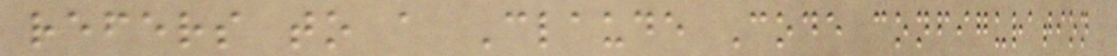refers to a Claude Code configuration
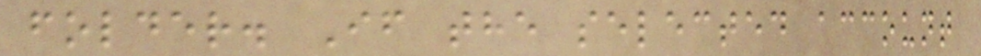folder. If the selected account
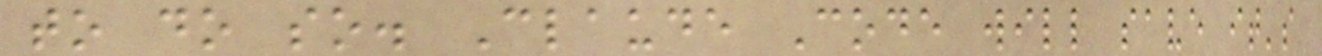to do so. Claude Code will save it's
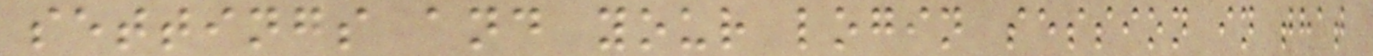settings and your login session in that
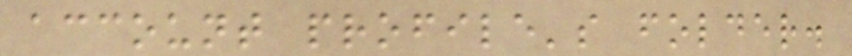account profile's folder.
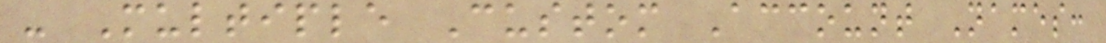- Multiple Custom Account Names:
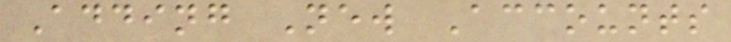Adding New Accounts
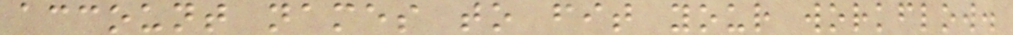account names to fit your workflow.
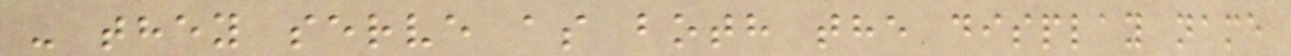- they serve as both the display name
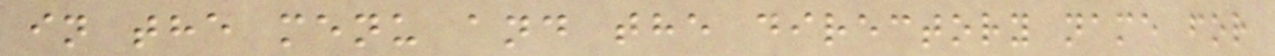in the menu and the directory name for
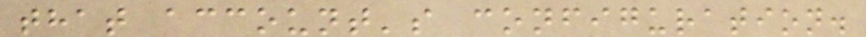that account's configuration.
